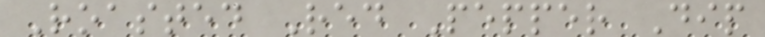Roasted Red Pepper Dip
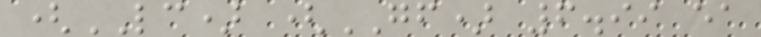(LC) (GF) 6.99 ea
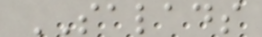SALADS
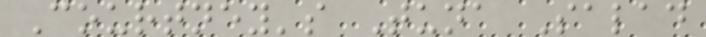Courtney's Tuna Salad
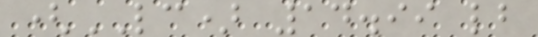(LC) 14.99 lb
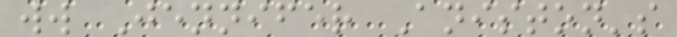ww Jennifer Aniston's
